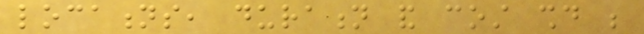locations, duration and cost should be
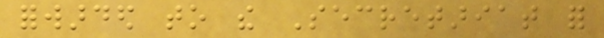forwarded to the Secretariat for
